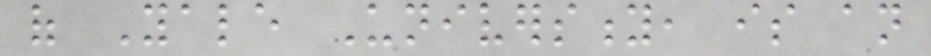of Yale University, is an
